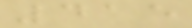415
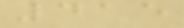415
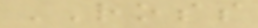ROSS
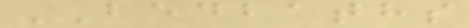BEDBATHS
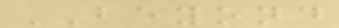BEYOND
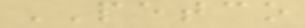PETCO
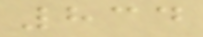834
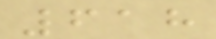618
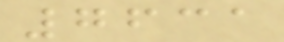7631
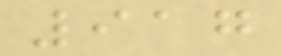917
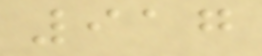917
